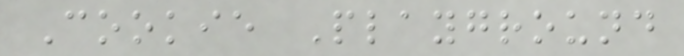Cookie Playground
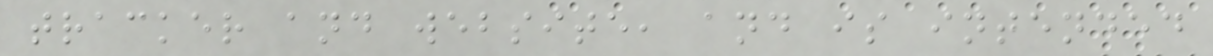tracker and website, and is intended
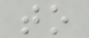to
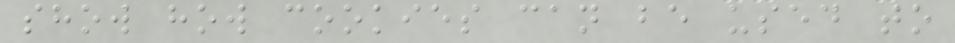show how cookies can be used to
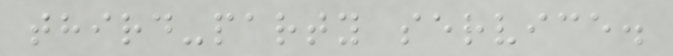third-party service.
